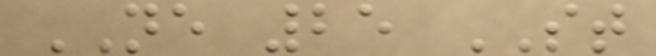NE 25 ST
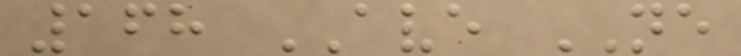168 AVE NE
